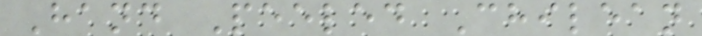Hand Peeled Chilean
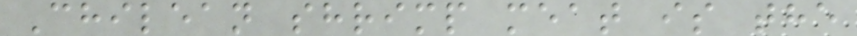Chilean shrimp meat is the
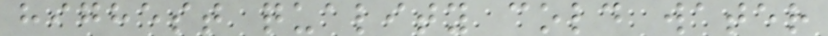highest quality cold water
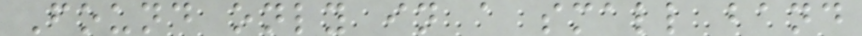Found only in a small band
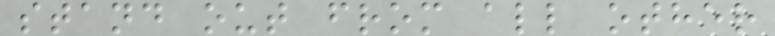stand out from all other
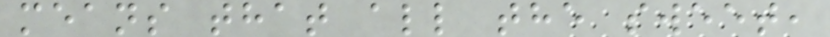means that all the sweet,
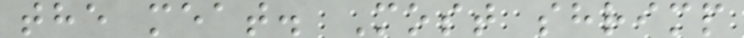the meat. Most shrimp
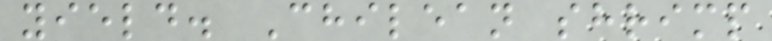yield. Chilean shrimp
